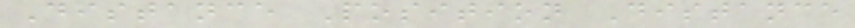Distance Position Distance
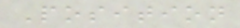Position
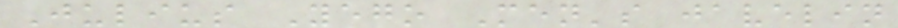Julius Yego Men's javelin
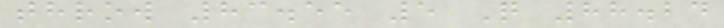throw 83.55 5 Q 88.24
